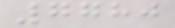7780
